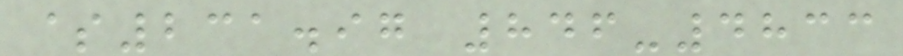$231.97 846-4833
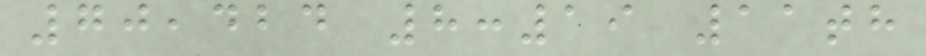70,424 8:19 11th
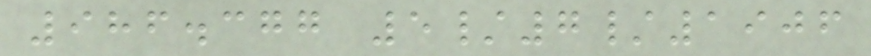986.377 5/7/1906
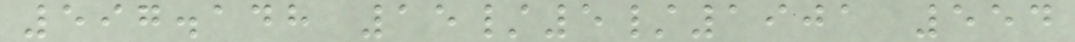597.148 15/5/1901 554
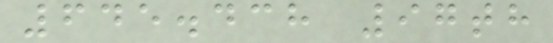645.438 97th
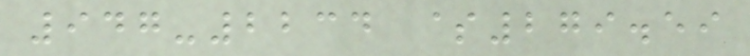947-2234 $279.59
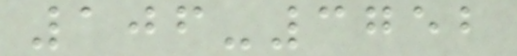106-3752
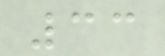33
